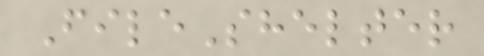FileShelter
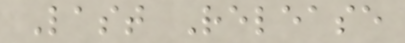Last Release
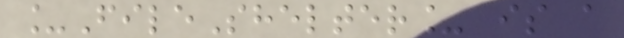_FileShelter_ is a
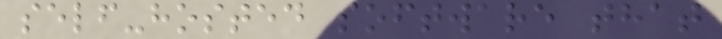self-hosted software that
